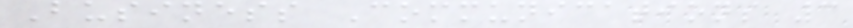Business Communications 3
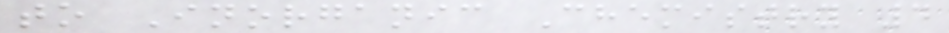to Inorganic Chemistry 4
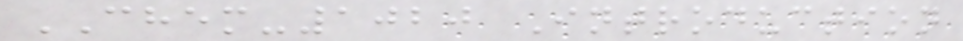CHEM-1020 Introduction
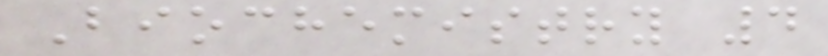Biochemistry 4
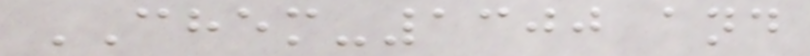CHEM-1300 and
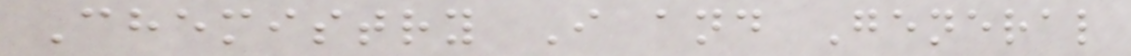Chemistry I and General
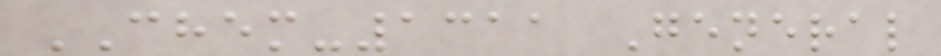CHEM-1311 General
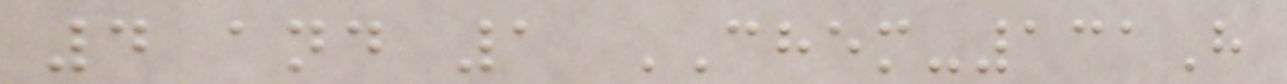4 and 1 CHEM-131H
